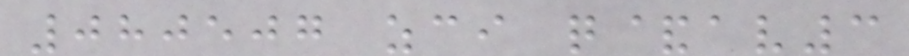080507 zci q&av3
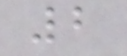2
